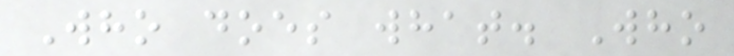Who does what. Who
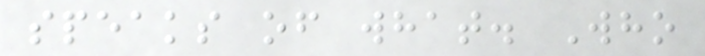speaks of what. Who
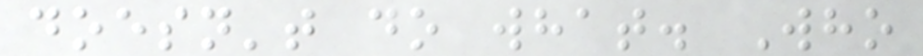doesn't do what. Who
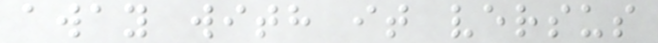away with it versus
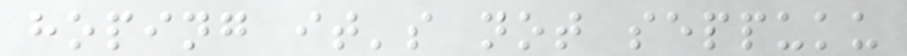hoping it's not seppuku
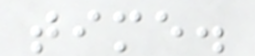time.
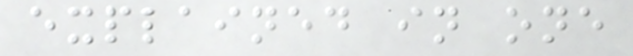explained in one
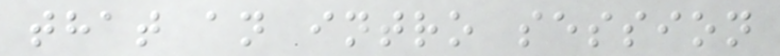that an intro session
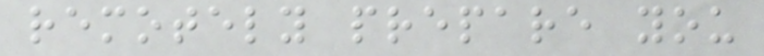remotely prepare you
